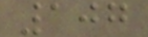107
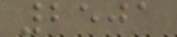2501
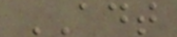ADT
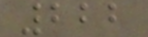222
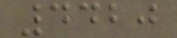4420
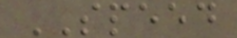SPEED
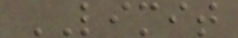LIMIT
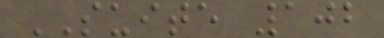SUITE 102
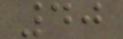40
